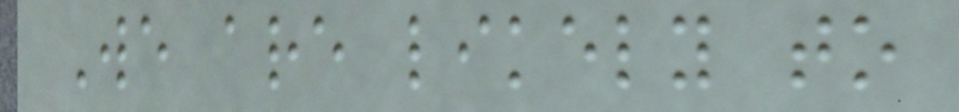We are likely to
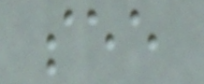see
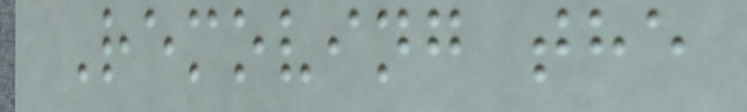Removing the
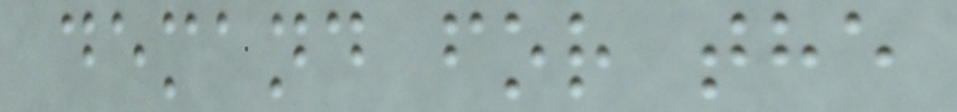demand for the
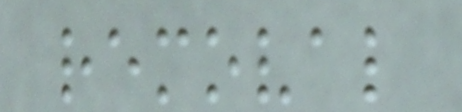removal
